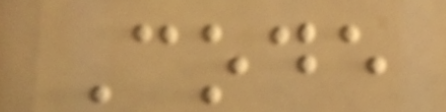Code
